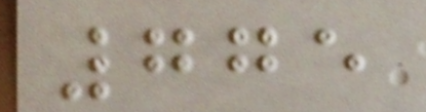775
